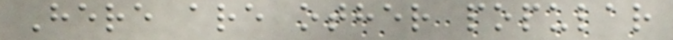Here are other popular
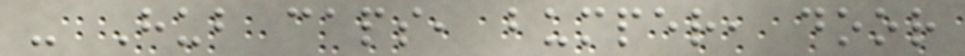- Hub caps, bumper, door
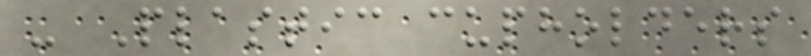- Plastic cupholders
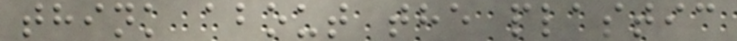think about the plastic
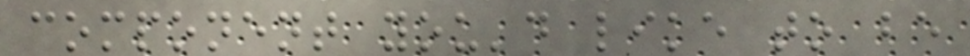component you'd like to be
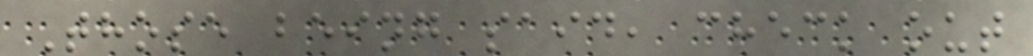Those being said, check out
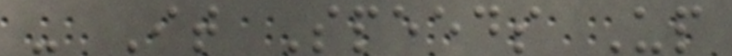- It Speeds Up
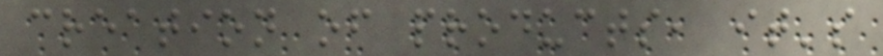creation of products, it's
